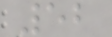52
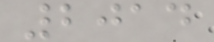2014
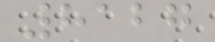8127
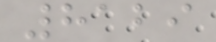8129
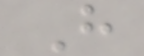H
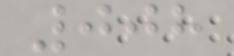008
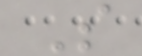S
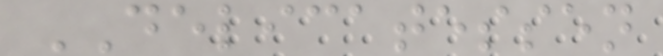DELICATESSEN
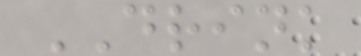DRINK
